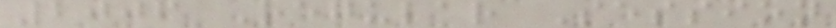2006 Regular Session
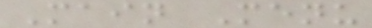Main Menu
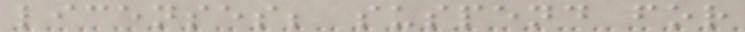licenses; suspend for
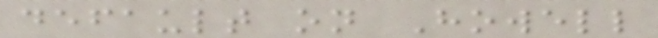default on Howell
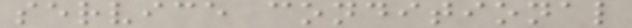service conditional
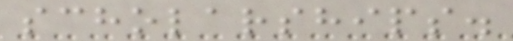scholarships.
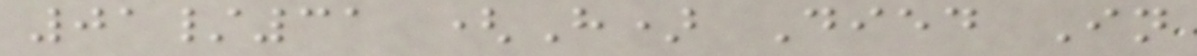01/31 (H) Died In
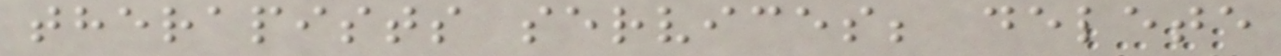therapists services; delete
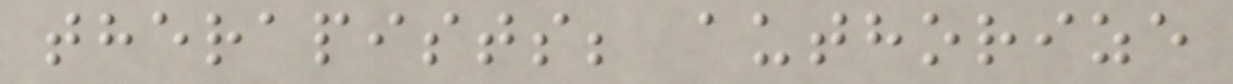therapists; authorize
